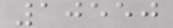10550
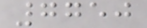7750
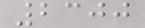2300
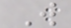W
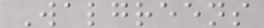Walgreens
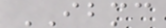IBMC
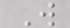W
